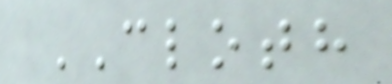CLOTH
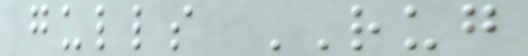gulls RUG
